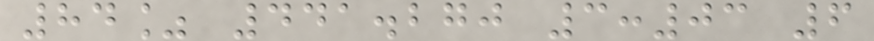84% 441.270 3:03 6
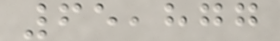65,877
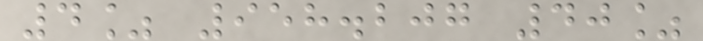4% 958.207 40%
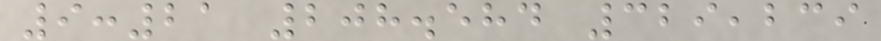9:21 208.584 329,239
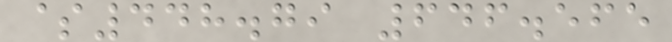$448.79 646.565
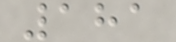181
